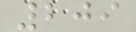209
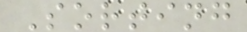Sorting
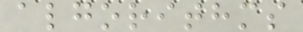algorithms
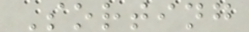Sorting
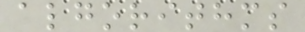algorithms
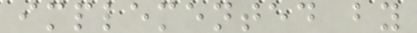implemented by
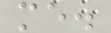me.
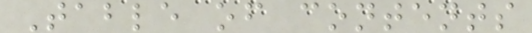Table of contents
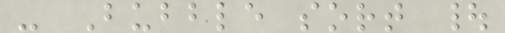- Bubble sort |
